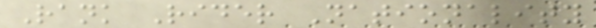Rank Rider Nationality
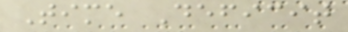Time Deficit
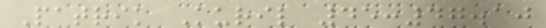Patrik Kuril 45:47.10
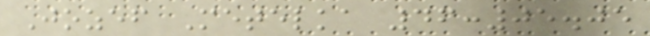Jozef Metelka 46:05.05
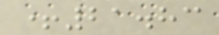+21.83
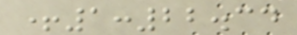+1:22.34
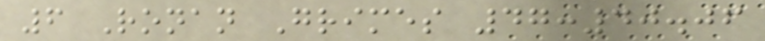6 Ronan Grimes 47:40.06
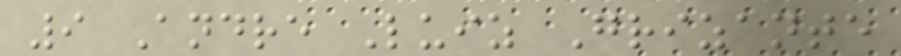9 Andre Luiz Grizante
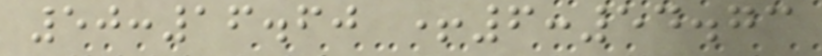50:16.60 +6:54.73
